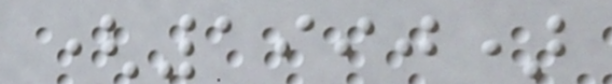(1990)
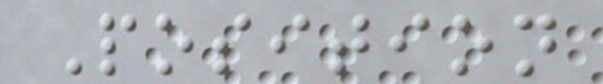Position
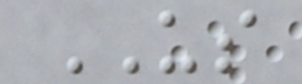US
